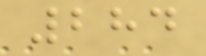284
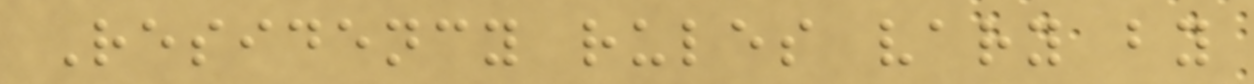Residency rules vary by
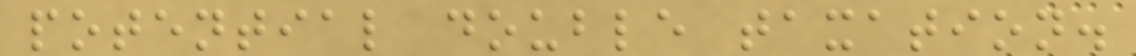potential double taxation.
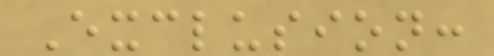Exclusion:
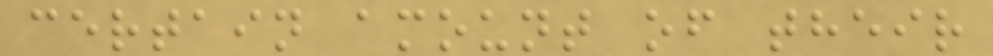certain amount of their
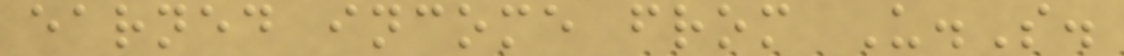earned income from U.S.
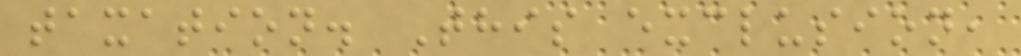taxation. This exclusion,
